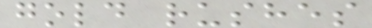gold rushes
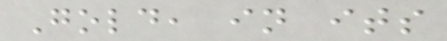Gold, in its
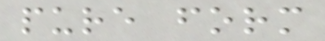pure form
